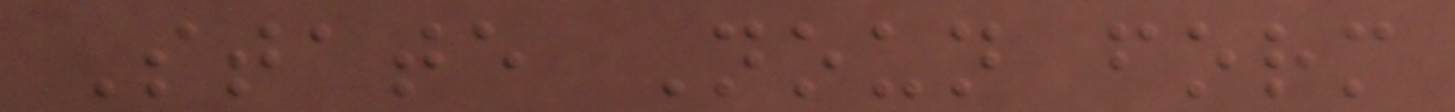State Noun form
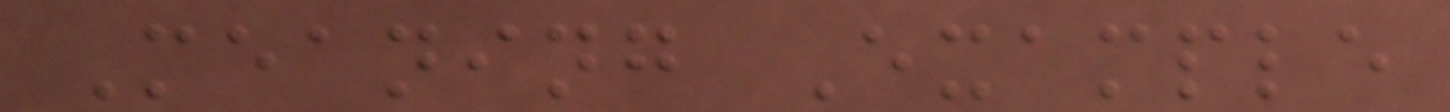Meaning Example
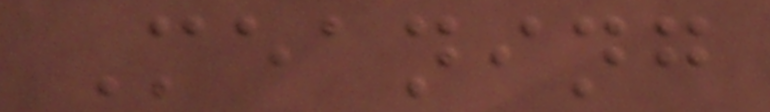Meaning
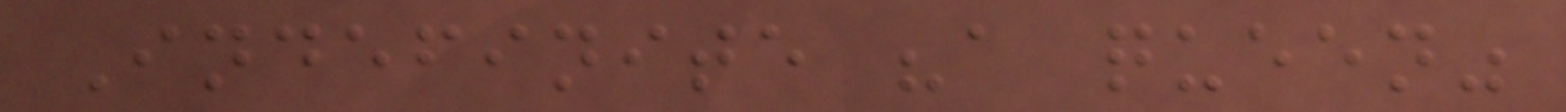Indefinite "a queen"
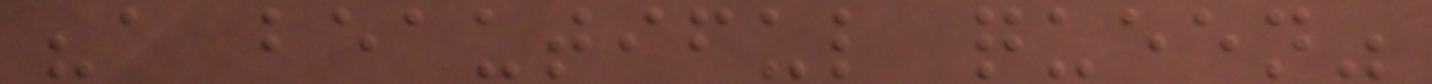"a beautiful queen"
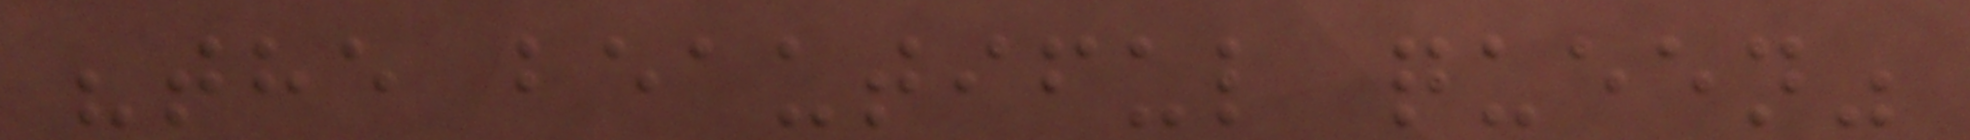"the beautiful queen"
